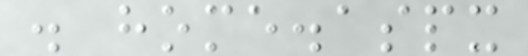. home.aspx
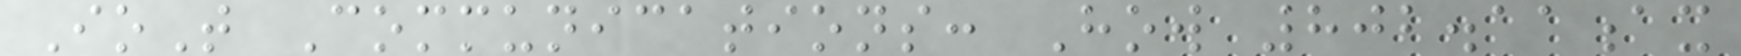IoT Communications: How 802.11ax
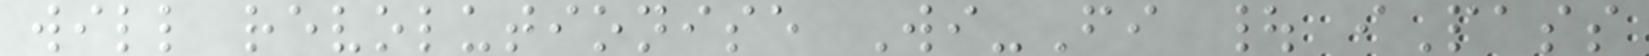will revolutionise Wi-Fi | iPass
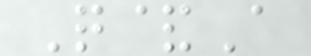Q&A
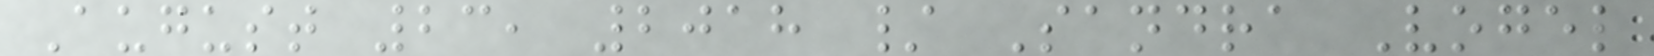August 23, 2018 / Sandra Vogel
